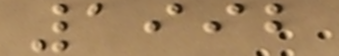1992
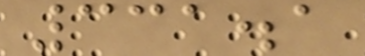331.1
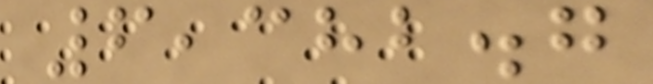6,382.7
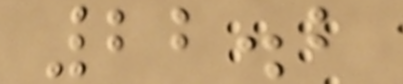22.2
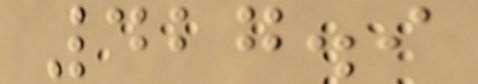427.9
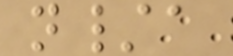n/a
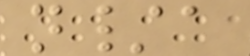n/a
